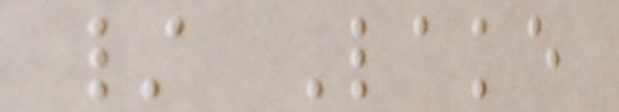/ Lake
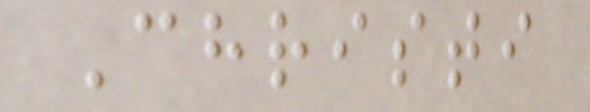Christi
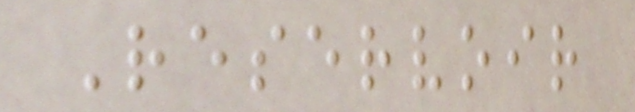Reservoir
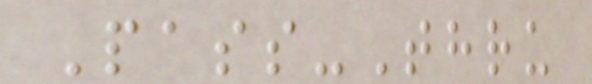Pass-Thru
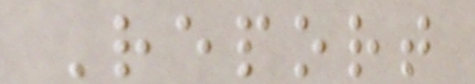Report
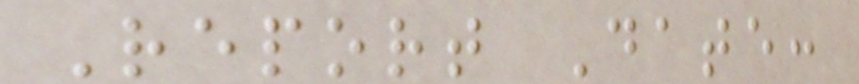Report Date:
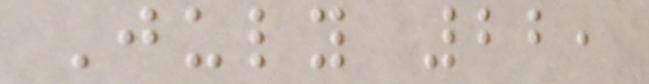July 22,
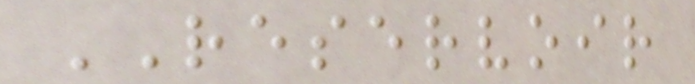RESERVOIR
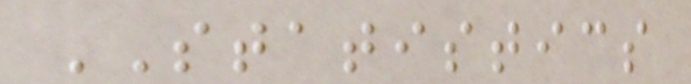STATISTICS
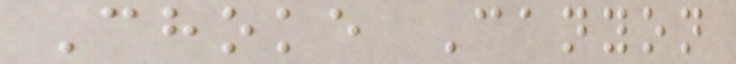Choke Canyon
